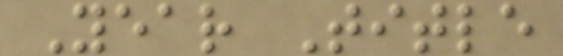Year Title
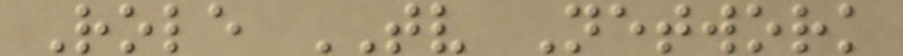Role TV Network
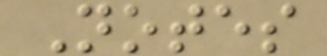Notes
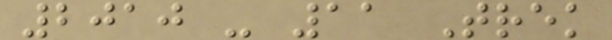2010 - 11 Trek
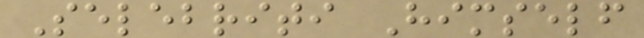Selebriti Himself
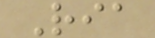Ria
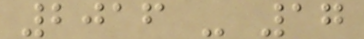2016 - 17
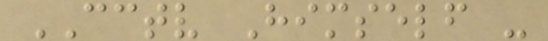CCTV Himself -
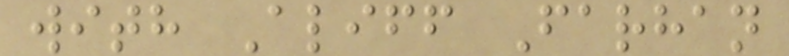with Aliff Farhan
